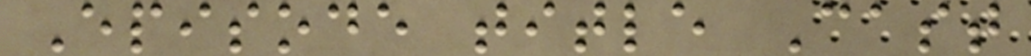Episode title Cast
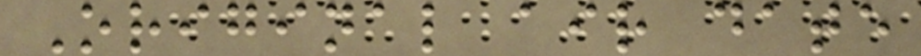Original air date
